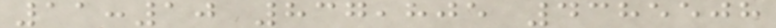11:10 837,805 4385508
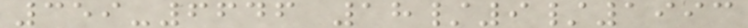359-6646 18/9/1993
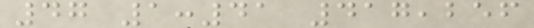47 1:41 417,256
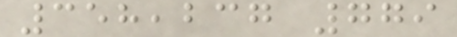358,237 779
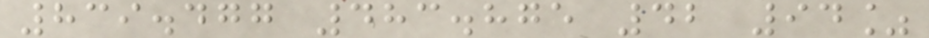839.477 483.875 42 94%
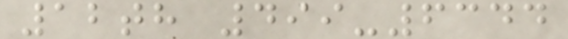12th 499-6344
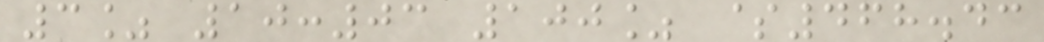3% 10:03 100% $468.43
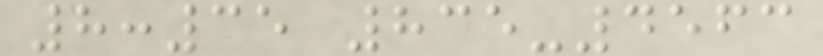8:35 835-4563
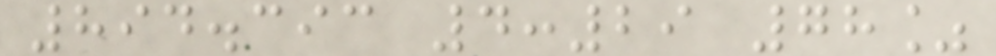894.393 4:29 78%
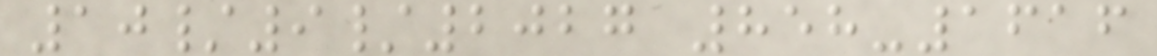10/9/2027 858-1616
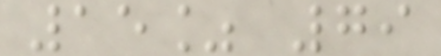15% 79
